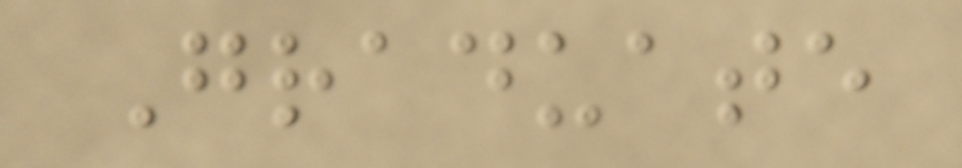Graduate
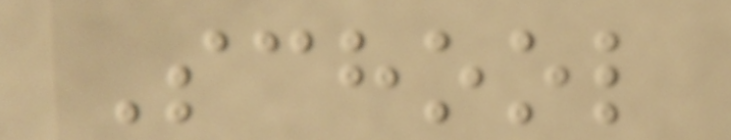School
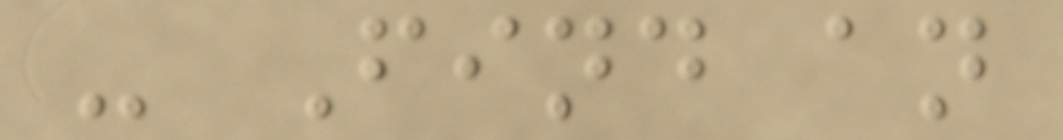- Find an
